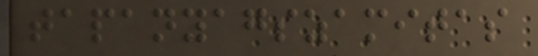tapanyagszamitas
